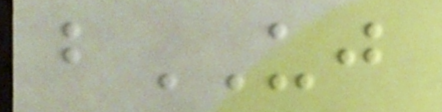bUJ
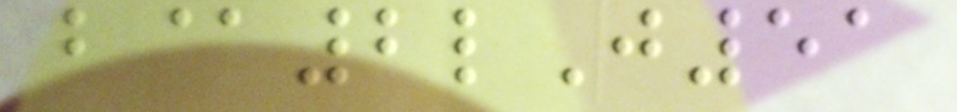b@2lJ51
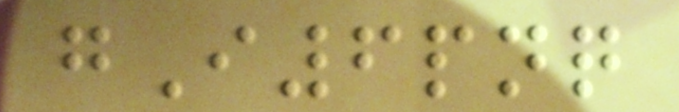gI6pnq
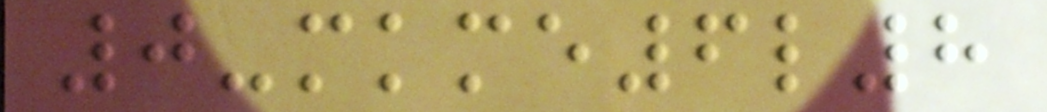0-mkme6l8
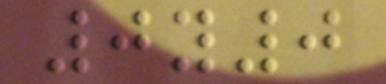0y0
